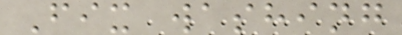Fix washing
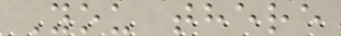You there
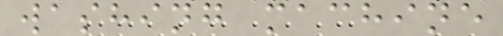washing machine
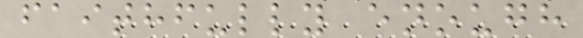faithfully enough
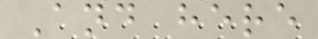And here
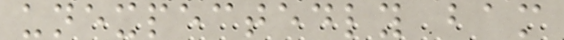unexpectedly bam
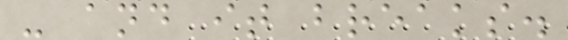- and it breaks.
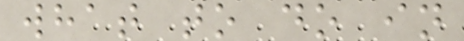what to do in
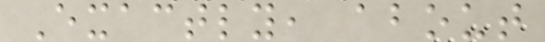Exactly, about
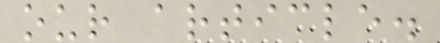our article.
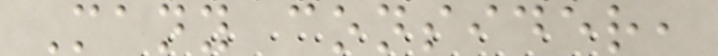Many consider,
